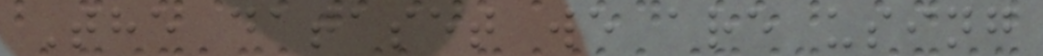The dataset we are using
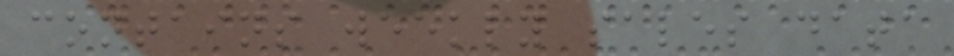contains weekly sales data
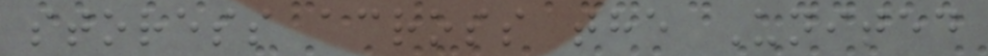storess across the United
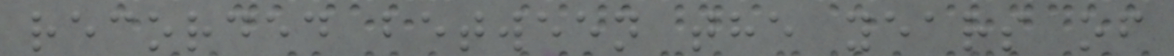recorded between the years of
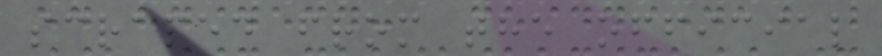scraped from the official
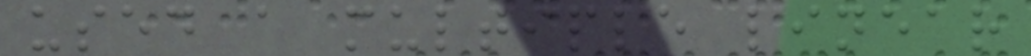used a multiple linear
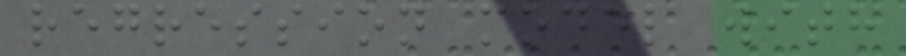regression model with
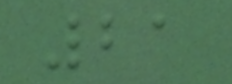21
